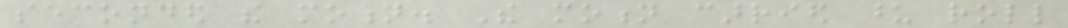seconded the motion. The motion carried upon roll
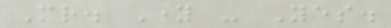Mr. Young - Yes.
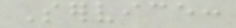Service:
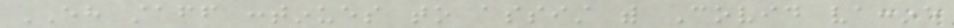EH staff continues to assist with Covid vaccine
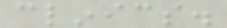clinics.
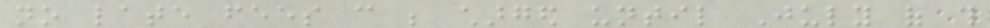no late fees can be charged until July of this
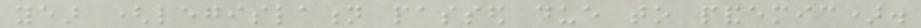year (legislation passed due to pandemic).
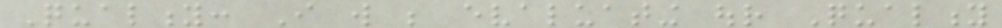Quality: I will be evaluating our Quality
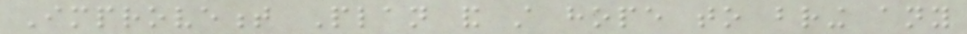Improvement Plan and still hope to bring any
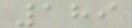189
